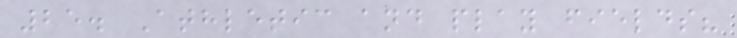25. Athletic and play fields?
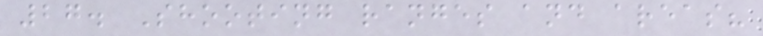27. Shooting ranges and areas?
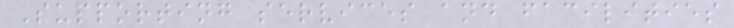Supporting services and facilities
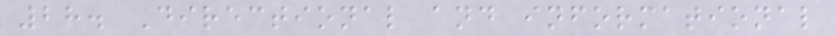28. Directional and informational
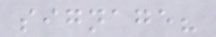signage?
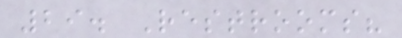29. Restrooms?
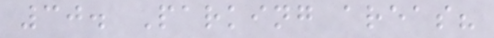30. Parking areas?
